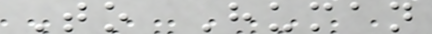To Human
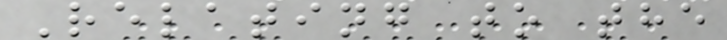Relating to the
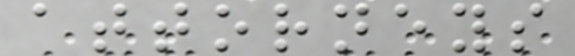attorneys
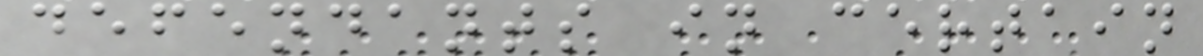defendants in certain
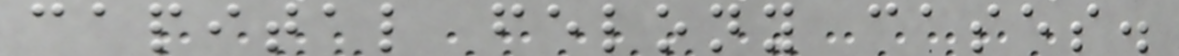capital felony cases.
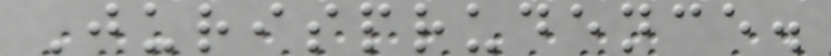Jurisprudence.
